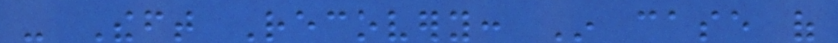- Theft Recovery: In case of
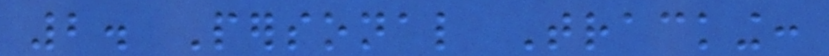2. Personal Tracking:
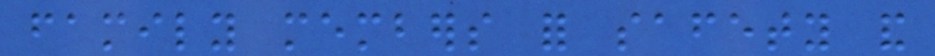family members for safety and
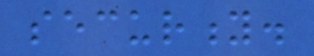security.
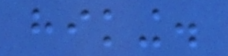hiking.
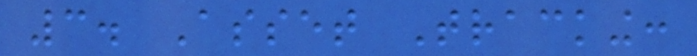3. Asset Tracking:
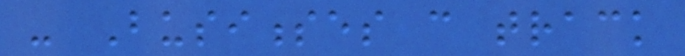- Businesses can track
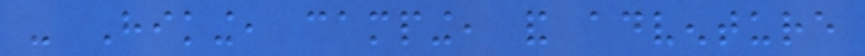- Hiking, camping, and adventure
